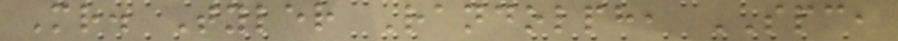Mr. Tyler Randolph, SPC,
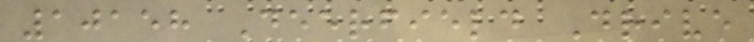10158 Deerfield Drive
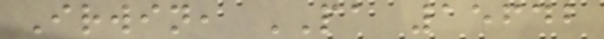Irwin, PA 15642
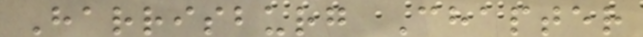Harrisburg Chapter
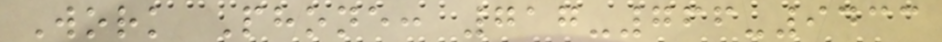Work Phone: 717-766-9433
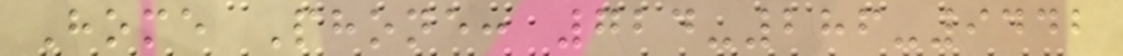Home Phone: 724-286-9442
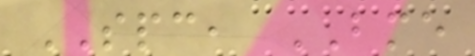SPC, BME
